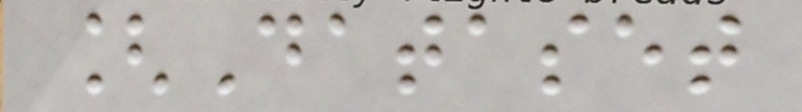[Dataset
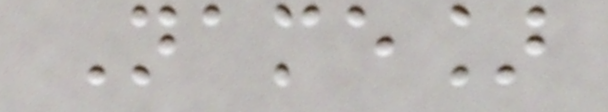Name]
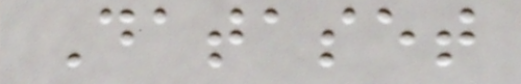Dataset
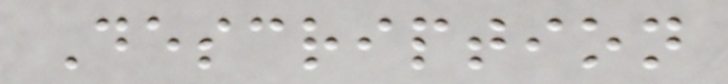Description
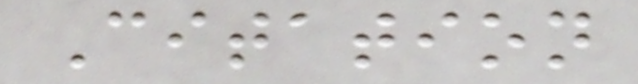Citation
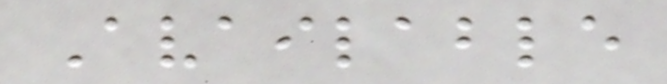Available
